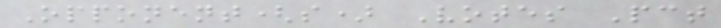Opponent(s) Votes Pct
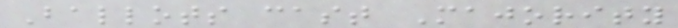Ballots cast Majority
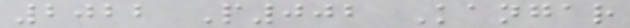2022 P002 Kangar
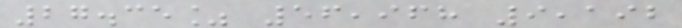27.35% 56,968 9,192
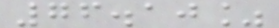76.10%
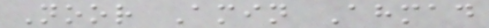Noor Amin Ahmad
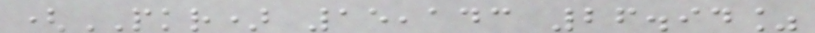(PKR) 15,143 26.94%
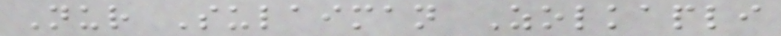Nur Sulaiman Zolkapli
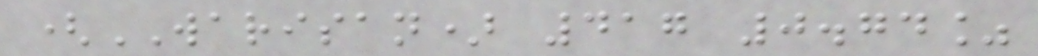(WARISAN) 417 0.74%
